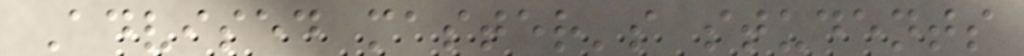Advised master's students
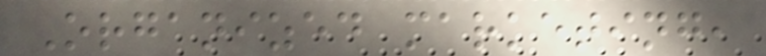Organized marketing,
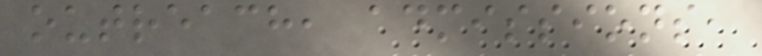outreach, admissions,
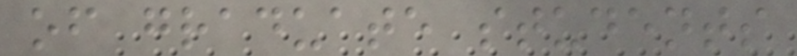of graduate students
